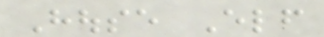House Elf
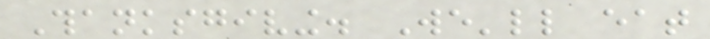Thanksgiving. We'll eat
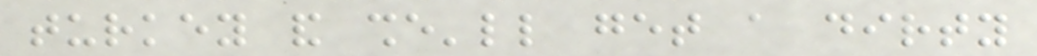turkey and she'll get a dirty
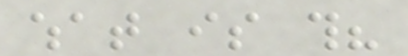what is this?
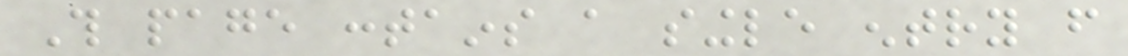This page contains a single entry from
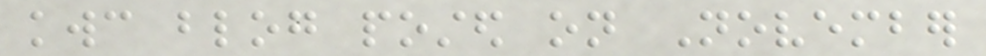kwc blog posted on November
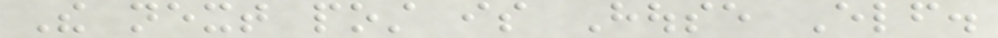The next post is House Elf.
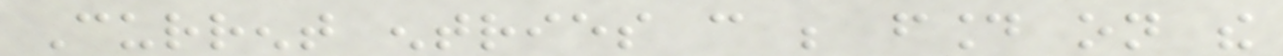Current entries can be found on the
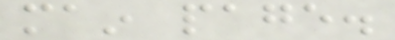main page.
